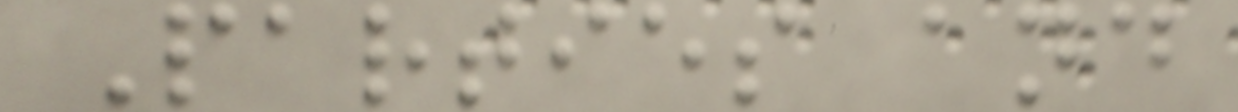Parties and
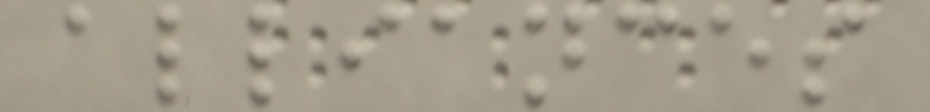alliances
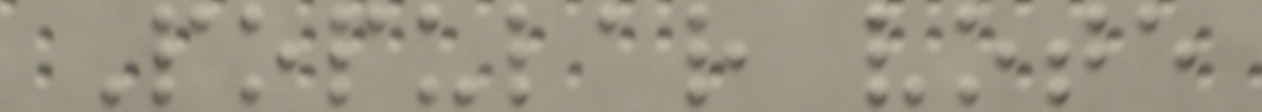Popular vote
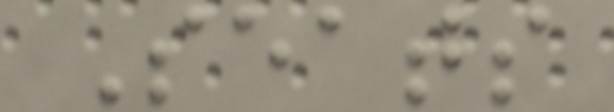Seats
